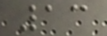13
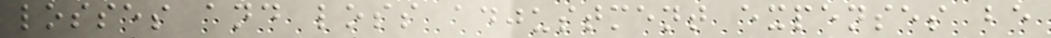losses and loss adjustment expenses be
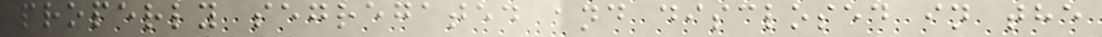properly segregated and disclosed in the
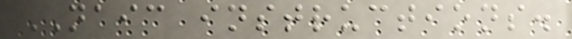NAIC instructions.
